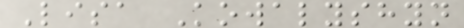Lisa Kowalyshyn
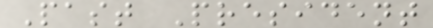Past President
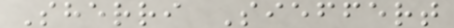Sherri Sieffert
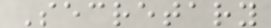Secretary
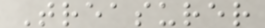Treasurer
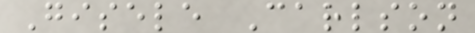Gisele Carlson
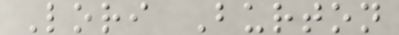Lori Burton
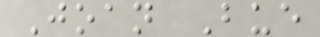Joan Bue
